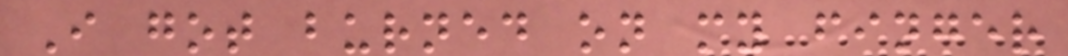I got burned on my finger
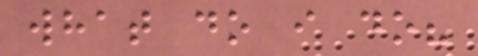what do i do?
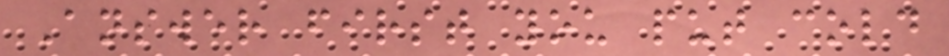Answer first you put cold
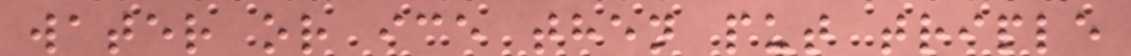water or ice then put triple
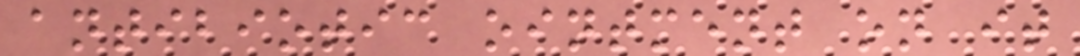antibiotic ointment on it
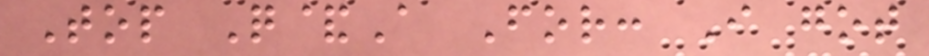Top Q&A For: I got
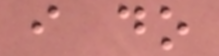i do
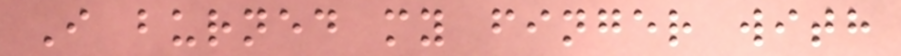I burned my finger with
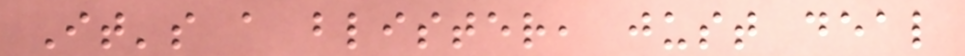It's a blister, just deal
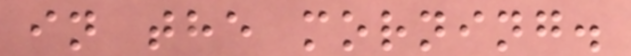in the morning.
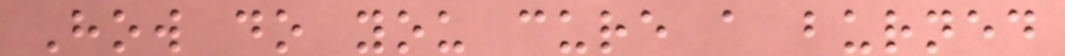How do you cure a burned
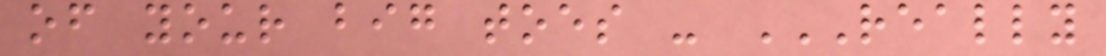of your big toes - REALLY
